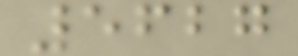5627
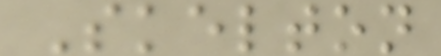Skelton
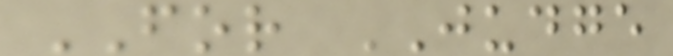FOR JUDGE
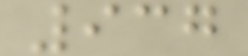937
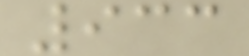933
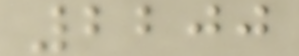2200
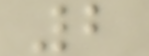2
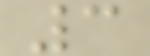3
